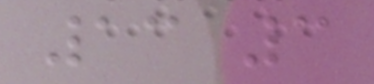13 3
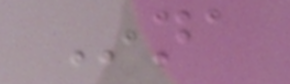Inna
